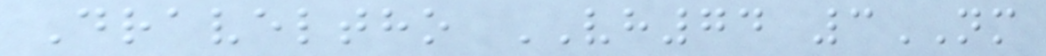Draveltho VH74 3NM
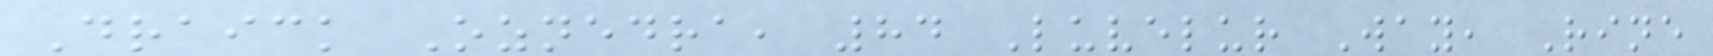Draick Oznedra, 84 Luvelur Way, Rine
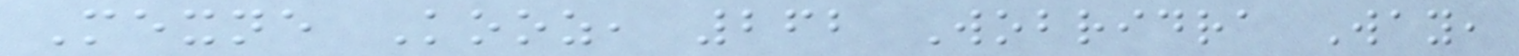Mexne Kooz, 262 Wobridra Way,
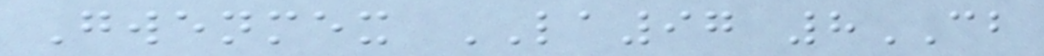Gwenmex LA97 8CB
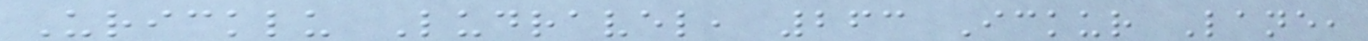Uricklu Ludravel, 263 Ickur Lane,
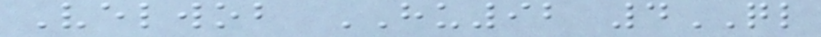Velwob HU92 4QL
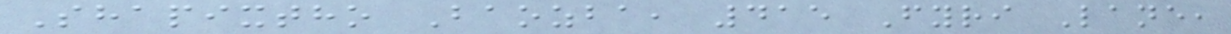Shapixtho Baozba, 415 Fyri Lane,
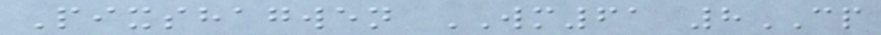Pixshagwen WM61 8CP
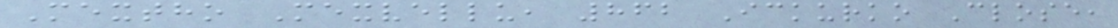Mextho Mexvellu, 862 Ickurko Close,
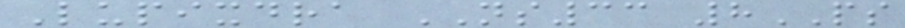Lupixdra NS33 8PS
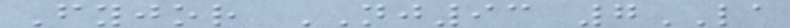Fyjor NJ93 7LA
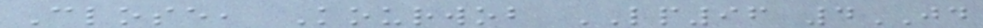Close, Kourwob LP96 4JD
